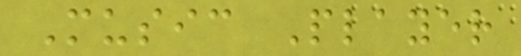Music Player
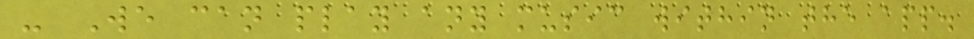- We can play any music within the app.
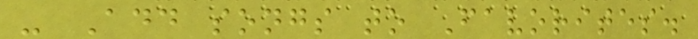- Add songs to Favorites.
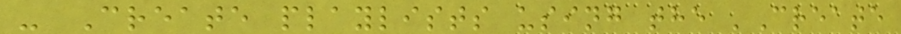- Create playlists using the 'Create
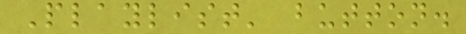Playlist' button.
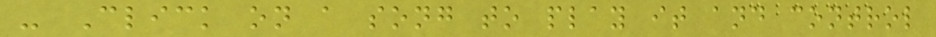- Click on a song to play it and control
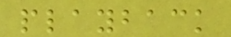playback
